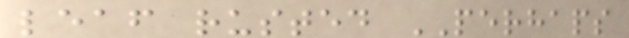leaf rusted PERHAPS
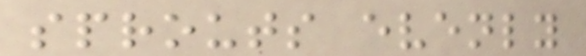sprouts evenly
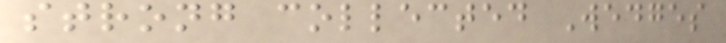strong collected Wedges
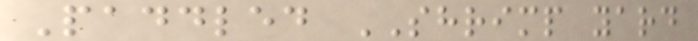Paddled SHRIMP yard
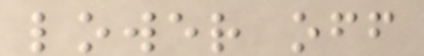lower off
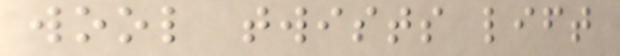wool twists lift
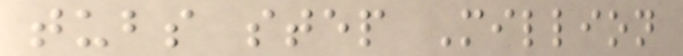tubs step Million
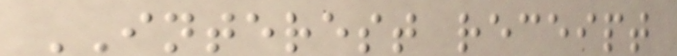INTEREST receipt
